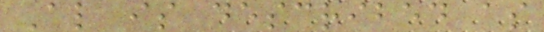Al is described as
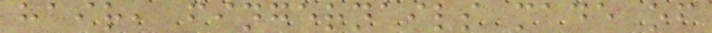hair, fingernails made of
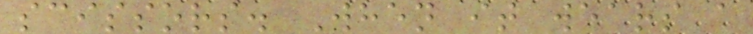scissors. When it wears a
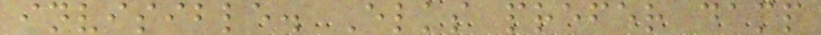invisible. Elks prefer damp
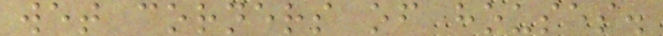wet corners of houses.
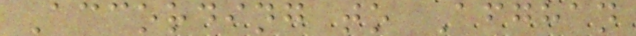According to Afghan
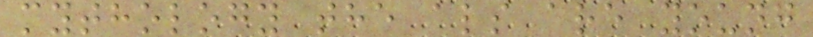mythology the als are young
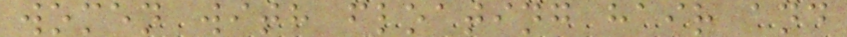women with floating hair and
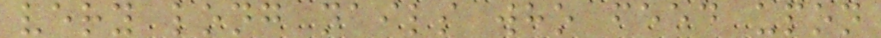very long nails who feed upon
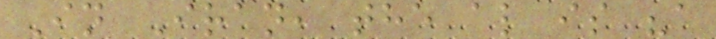In Iran, the al is "a
